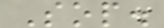Sop.
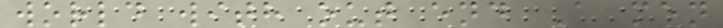world with out end A men
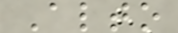Alto
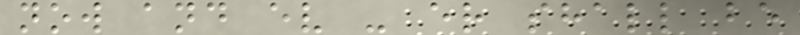now and ev - er shall be
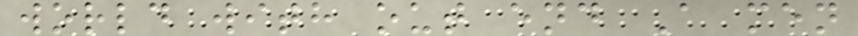world with out end A men
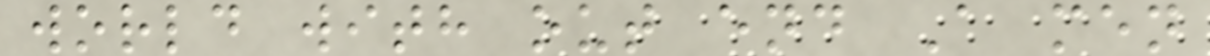world with out end A men
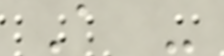A -
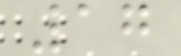17
